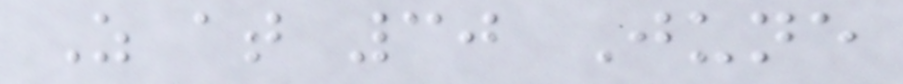As at 30 June
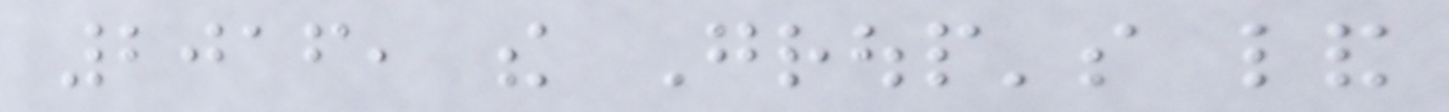2016, the Group's land
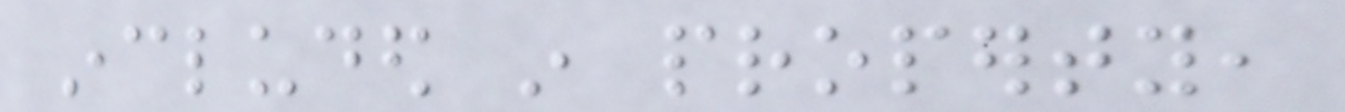included in property,
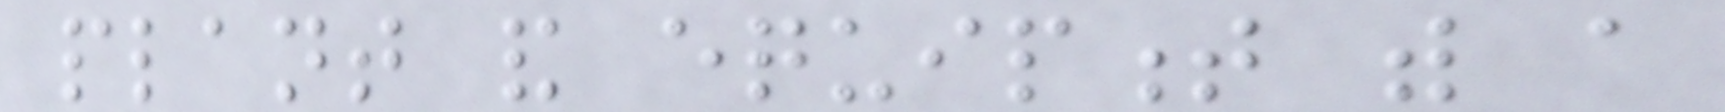plant and equipment with a
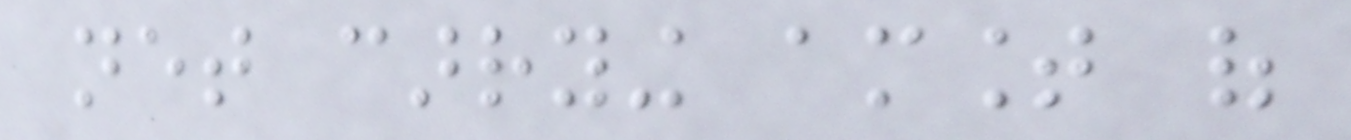net carrying amount of
